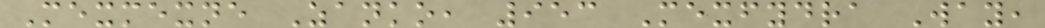Mexmexne Zanko, 953 Mexfydra Way,
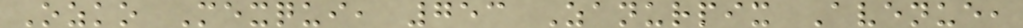Ozko Mexqui, 753 Zanurpix Avenue,
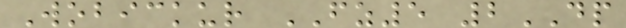Wobickur FZ5 2DP
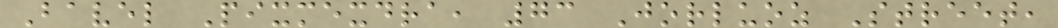Bavel Pixmexdra, 73 Jorluoz Street,
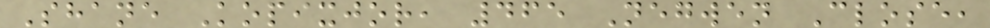Shane Kopixjor, 465 Negwen Close,
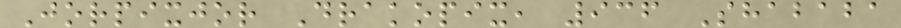Jorpixjor Drakopix, 936 Shababa
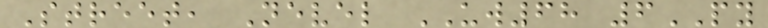Street, Nevel UW68 6PY
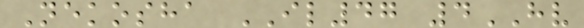Nekosha IL47 4HV
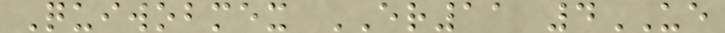Quiwobmex ER11 4UE
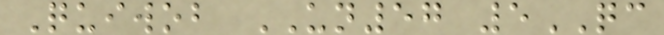Quiwob UN57 5QC
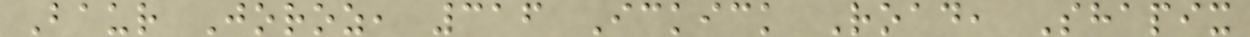Baur Joroz, 316 Ickick Road, Shapix
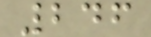246
